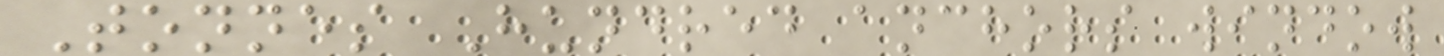Tonnes Hundred anchors window
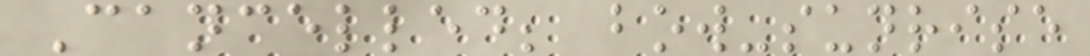Cancelled; bow-sunrise
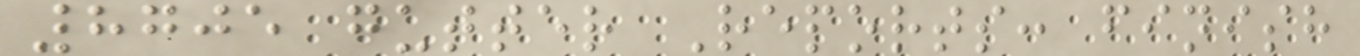8705 gutter Reports: finish
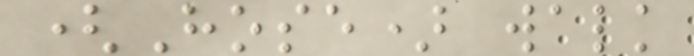(Hose) walk
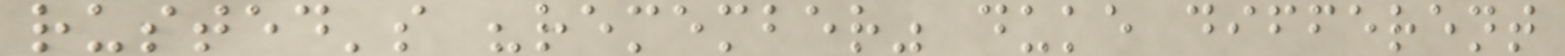rusted's "remember" duke different
